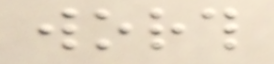worth
